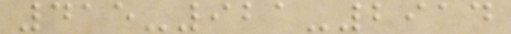415-921-2914
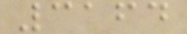3164
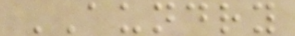AUNDRY
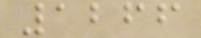1266
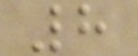8
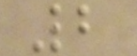2
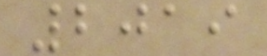2019
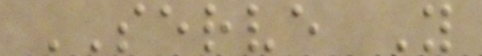SERVE Y
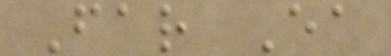Far Ea
